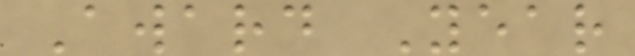Award Year
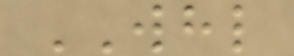WHL
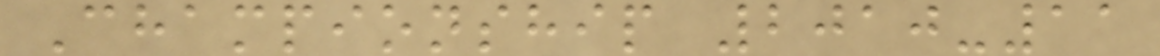Championship 2010-11
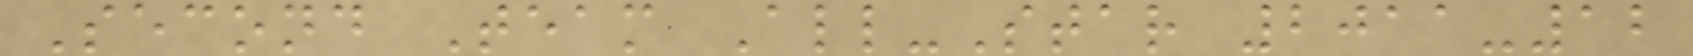Second Team All-Star 2011-12
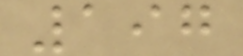197
